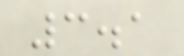3.1
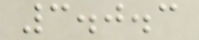3.0.3
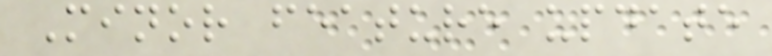Minor feature update
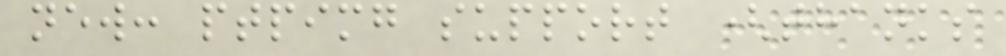new: ptpimg support (thanks
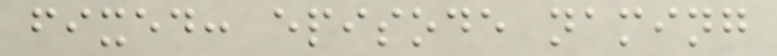fixed: episode naming
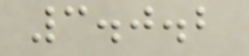3.0.2
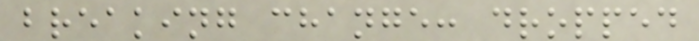breaking change: dropped
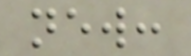new:
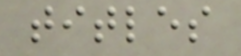titles
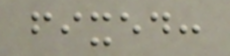fixed:
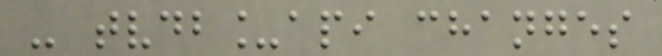- tvdb_api changes
